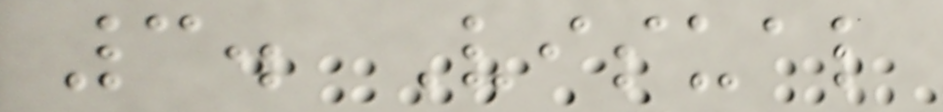3. Visual
